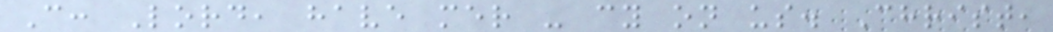C: Lord, have mer - cy on us. Christ,
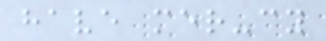have mer-cy
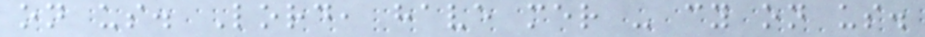on us. Lord, have mer - cy on us.
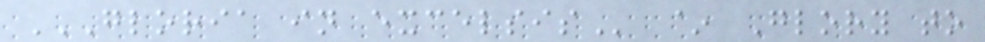GLORIA IN EXCELSIS ~ Glory to
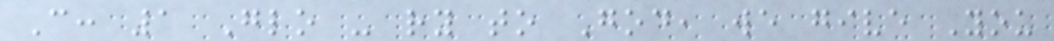C: 1 Glo - ry to God, we give You
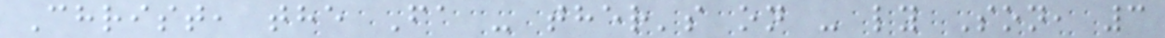Christ, the Fa - ther's on - ly Son, 3
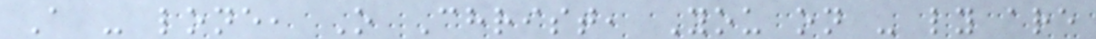A - lone, O Christ, You on - ly are
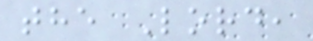the Lord,
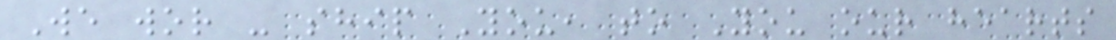We wor - ship You, to You our hearts
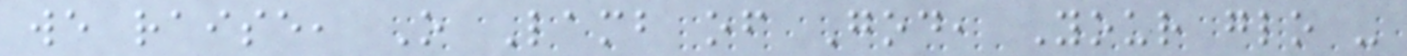we raise, O Lamb of God, Your glo -
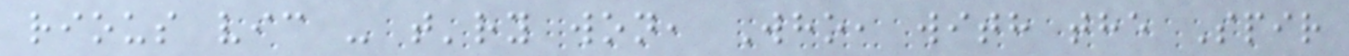rious vic - t'ry won, Who, with the Spir
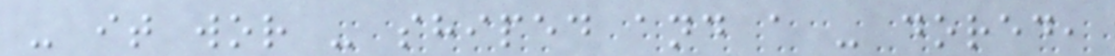- it wor - shiped and a - dored,
